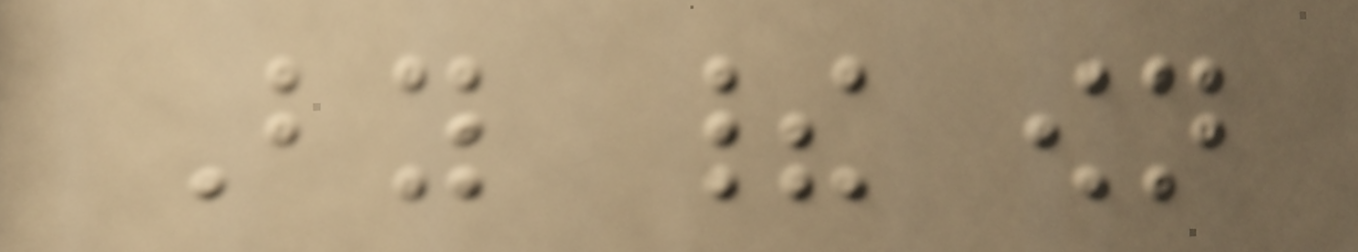By their own
